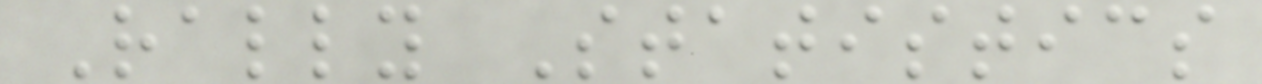Rally Statistics
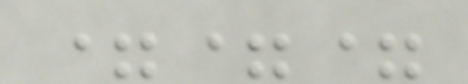===
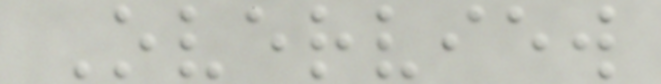Overview
